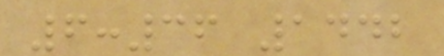6:36 1442
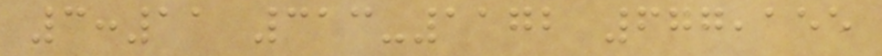3:11 313-1172 677,155
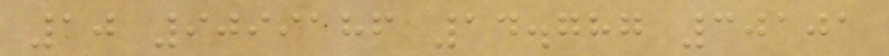10 9099186 14.787 30101
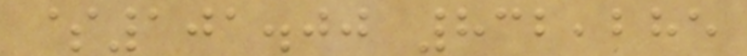$101.00 832,285
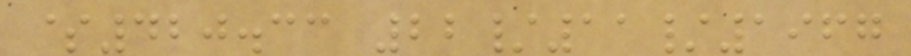$420.33 22/11/1967
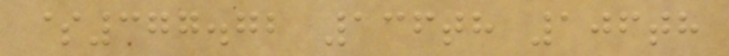$377.72 136th 106th
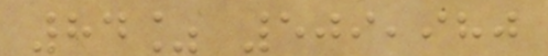84% 509,980
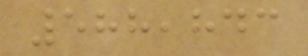588,843
